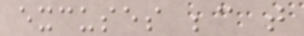excuses because that
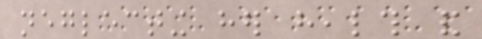neglecting her health and
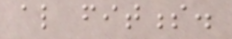also fitness.
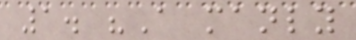1. "A manly
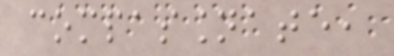compassionate,
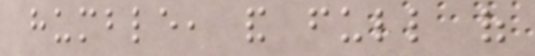humble, and full of
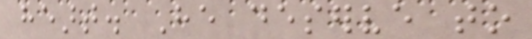heart. He deserve to
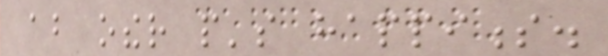about other people's happiness.
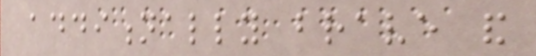additionally brave and
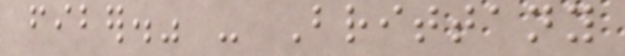fiber." - Brittany
